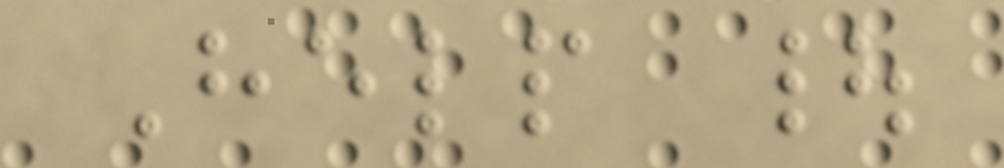Help |
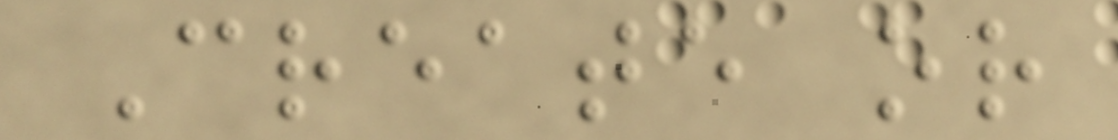Create or
